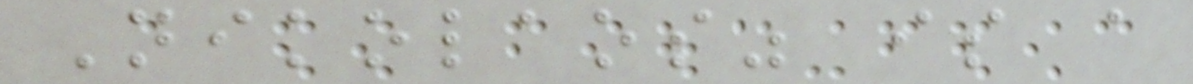Nikolaos" is a
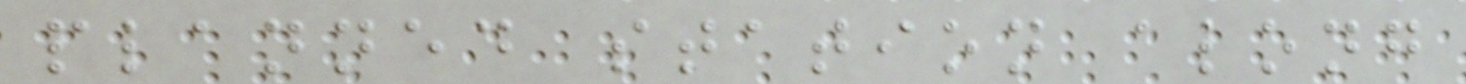planned station along
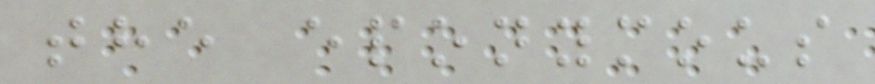the eponymous
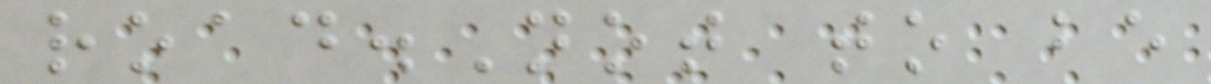road.Not to be
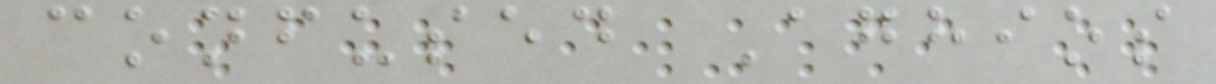confused Aghios
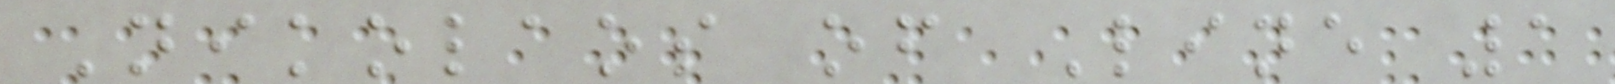Nikolaos of Line 1
